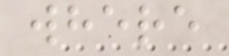where
